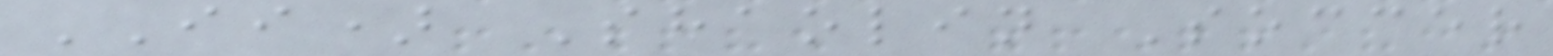II) Shaolin Soccer
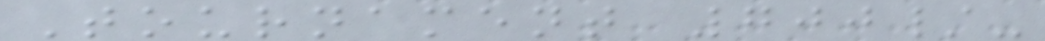Tournament 700/-
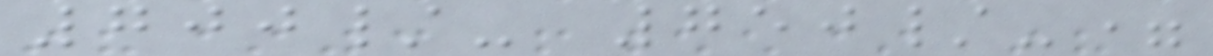700/- 750/-=
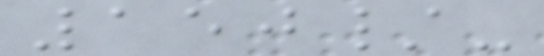150/-
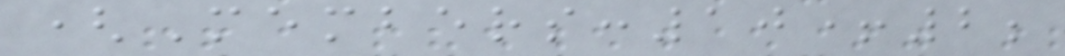(Members:10+2;
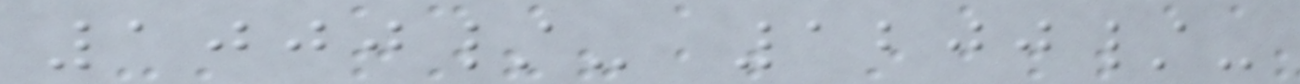1000/- 1200/-
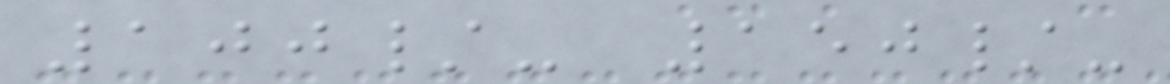100/- 150/-
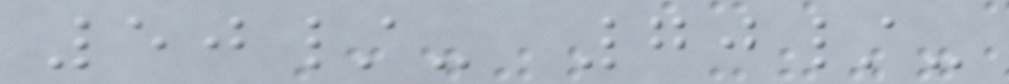50/- 70/-
